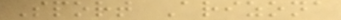Sport Arizona
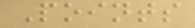Points
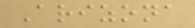Arizona
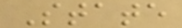State
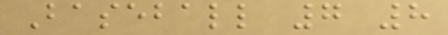Baseball 7 8
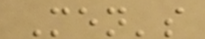Men's
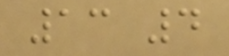13 4
